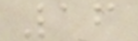16
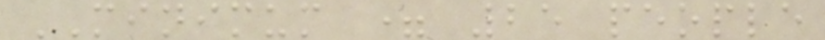MINIMUM = 25 people
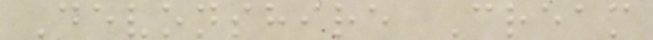Devonshire Cream
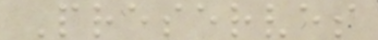Preserves
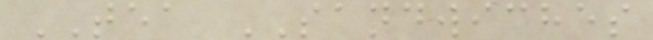TEA SANDWICHES
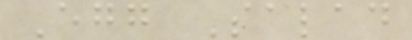Egg Salad
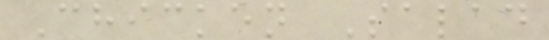Chicken Salad
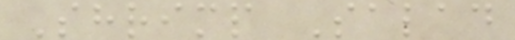Shrimp Salad
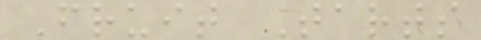Fruit Tarts
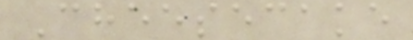Cheesecake
